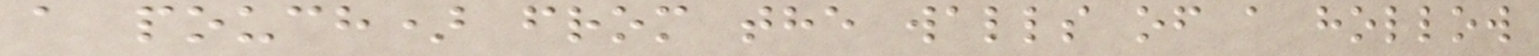a pouch) from the walls of a hollow
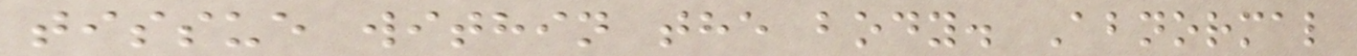tissue within the body. Abnormal
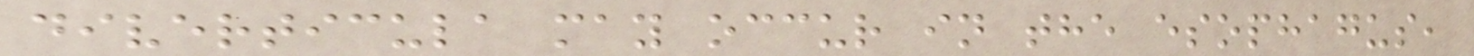diverticula may occur in the esophagus,
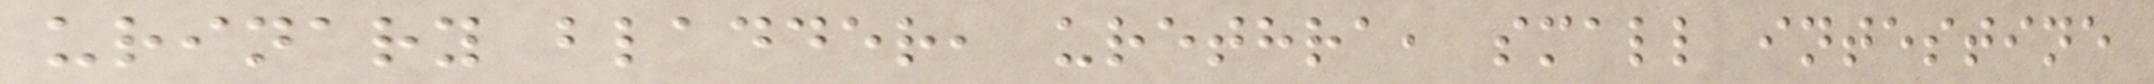urinary bladder, urethra, small intestine
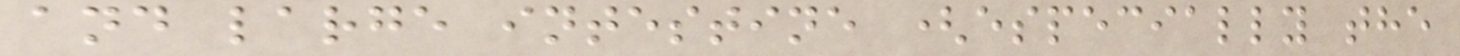and large intestine (especially the
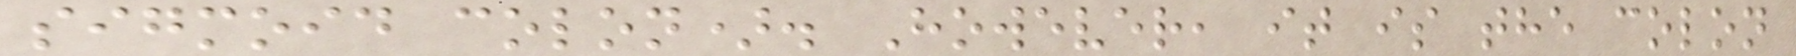sigmoid colon). However, it is the colon
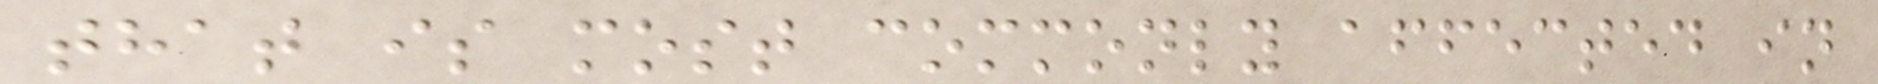that is most commonly affected in
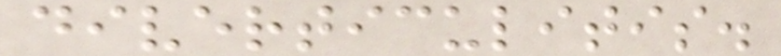diverticulitis.
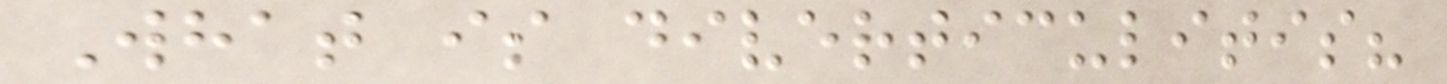What is diverticulitis?
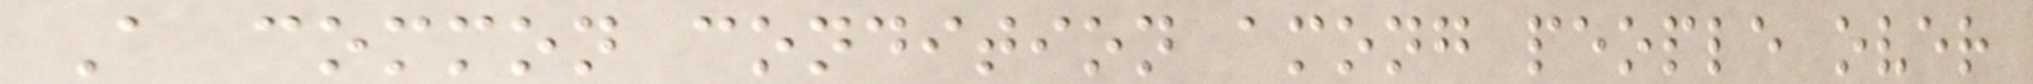A common condition among people over
